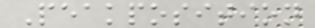Peakposition
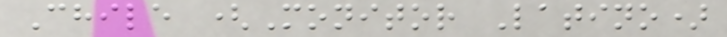Chile (Monitor Latino)
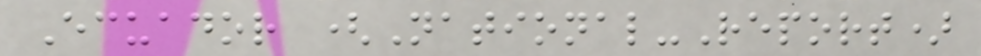Ecuador (National-Report)
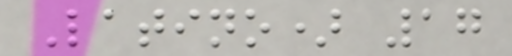Latino) 17
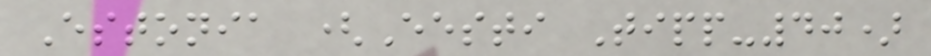Estonia (Eesti Tipp-40)
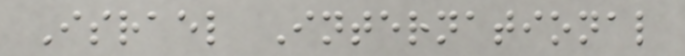Israel International
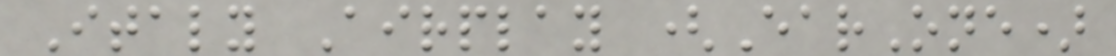Italy Airplay (EarOne)
